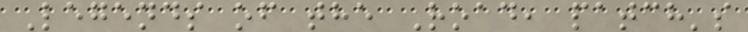Legends of the Road, patch's
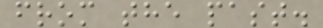from the past.
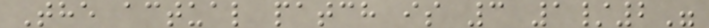The actual patch is 3 1/2"
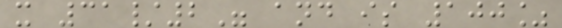x 31/2" and is 100%
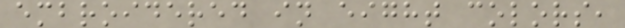embroidered in eight colors,
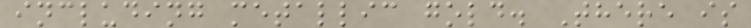including metallic gold. There is
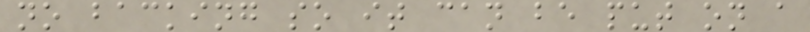no backing so it can be put on a
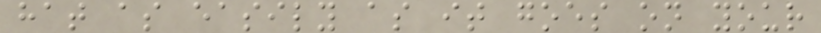hat as easily as it goes on your
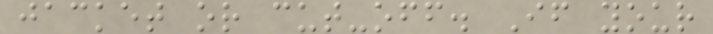jacket or cut-off. If your
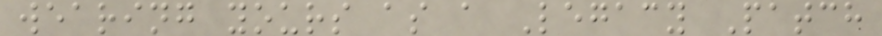wearing yours as a Legacy Patch
